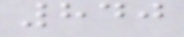840
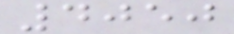4050
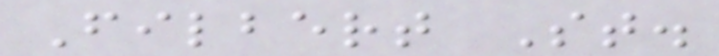Filbert St.
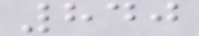840
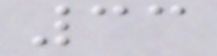33
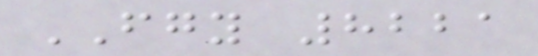FGY 8221
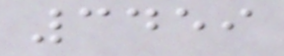3459
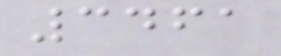3461
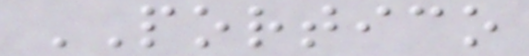PORTICO
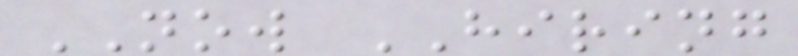NOW HIRING
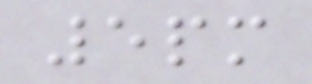5pm
